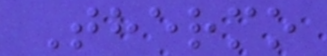Thermo
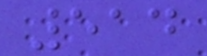514
